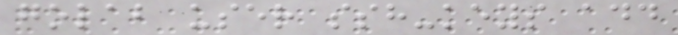golab user ssh-keys add
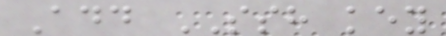Add SSH key
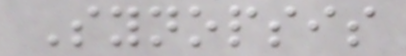Synopsis
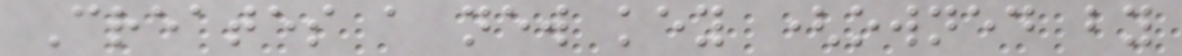Creates a new key (owned by
